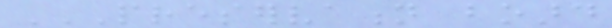PRESERVATION BOARD
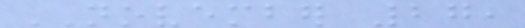NOVEMBER 27,
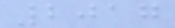2017
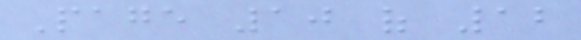Page 10 of 12
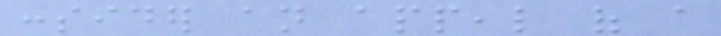consider an appeal of a
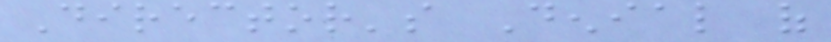Director's Denial of
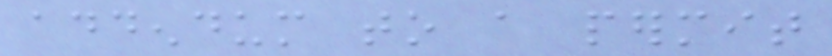addendum to a permit
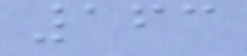163
